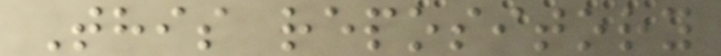This repository
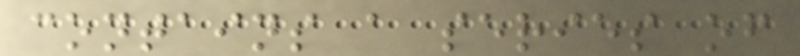contains a series of
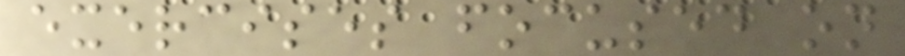exercises focused on
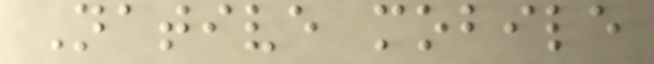Native mobile
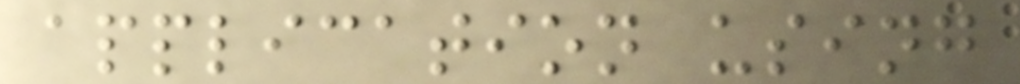application using
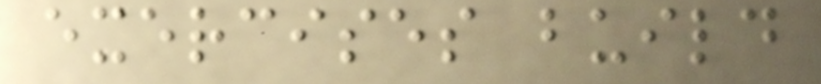exercises build
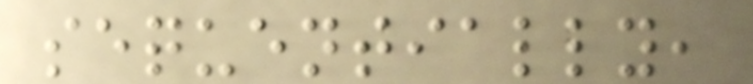sequentially,
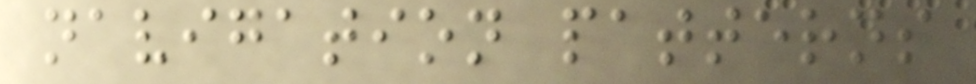navigation patterns
